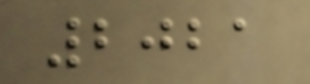2021
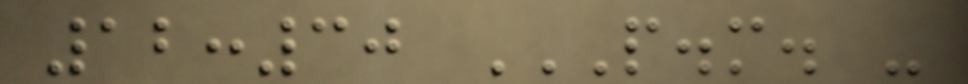12:30 P.M. -
